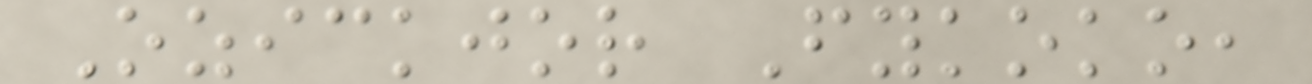Ozickjor Fykoko,
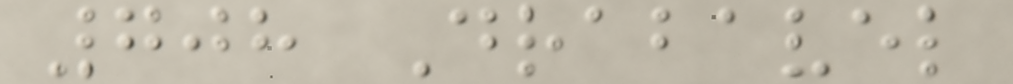708 Drabavel
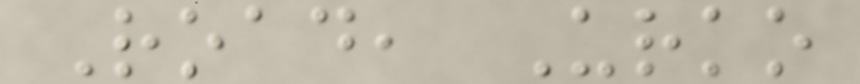Road, Urko
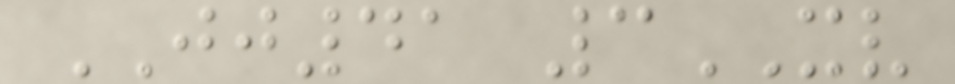JJ41 3XV
